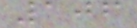106
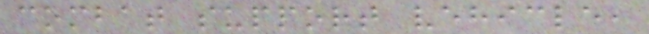combat support vehicle,
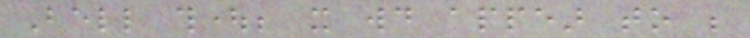Bell thought; it would appear to be
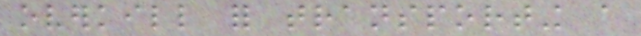overkill for transporting a
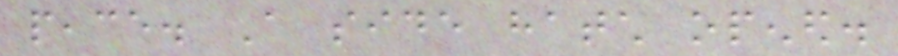peace. A side hatch opened.
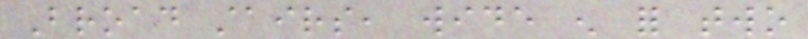Broad stairs, wide enough for two
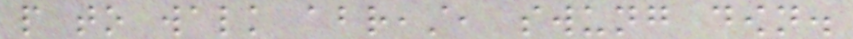people to walk abreast, swung down.
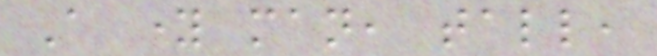A young man, tall,
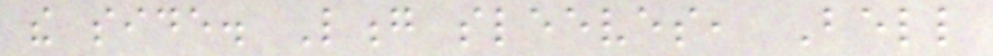the side. Long sleeves, Bell
